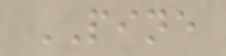PINE
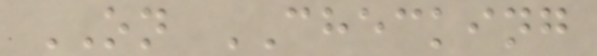ON CHECKING
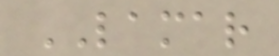LAMAR
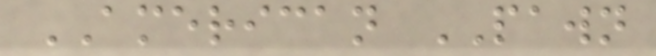AMERICAN PAWN
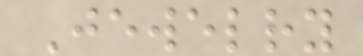Jewelry
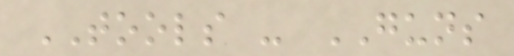TOOLS - GUNS
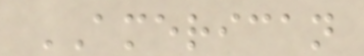AMERICAN
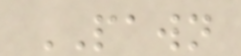PAWN
